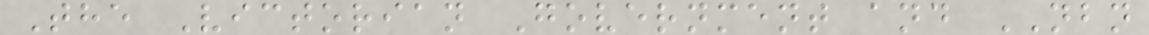The Victorian Government and NBN
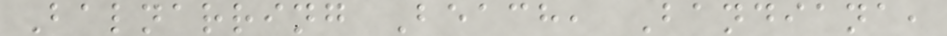Balnarring Beach, Bandiana,
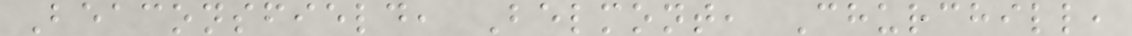Beaconsfield, Belmont, Churchill,
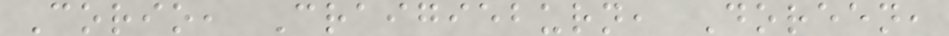Corio, Craigieburn, Doreen,
